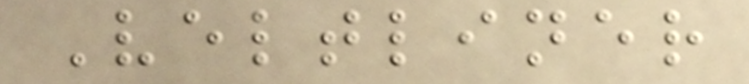Veltliner
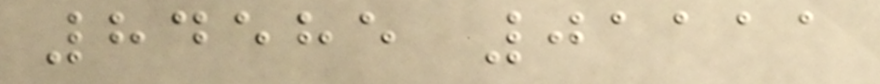84585 01111
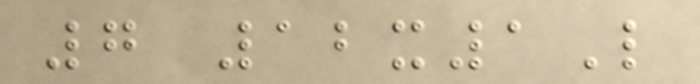7 12x1L
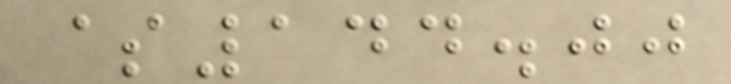$144.00
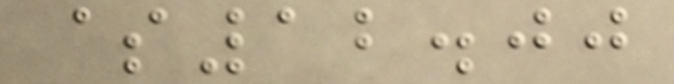$12.00
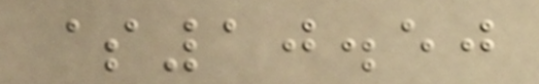$10.50
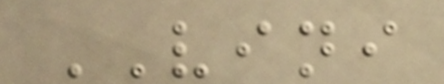VINI
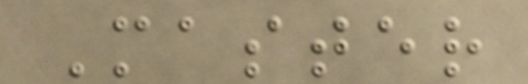Master
